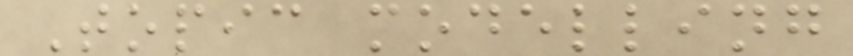Topic modelling
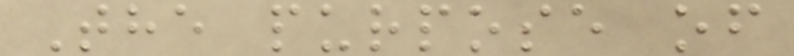The purpose of
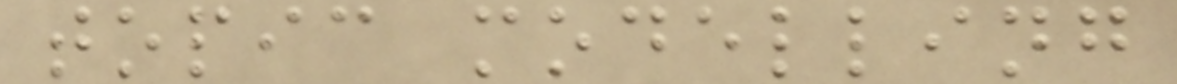topic modelling
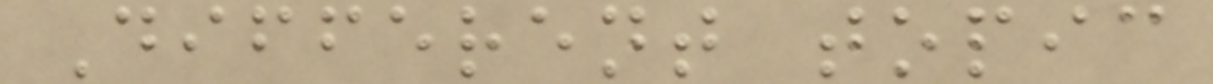Different topic
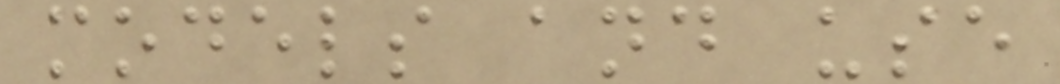models and use
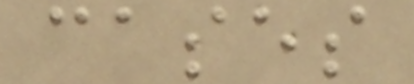cases
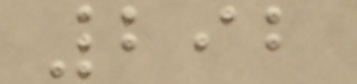292
